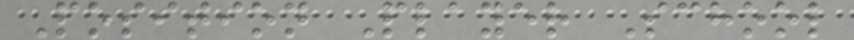Position Player School
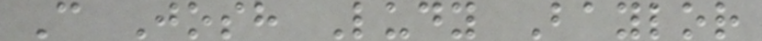C Josh Ludy Baylor
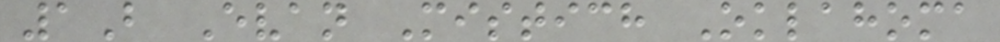1B Evan Mistich Oklahoma
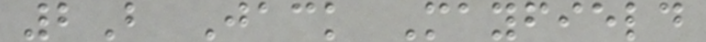2B Jack Mayfield
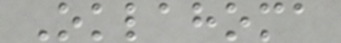Oklahoma
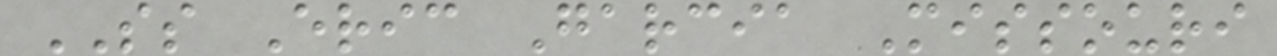SS Eric Garcia Missouri
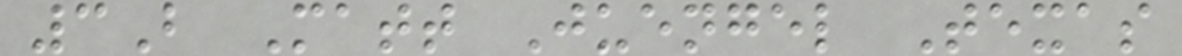3B Matt Juengel Texas
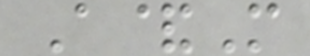A&M
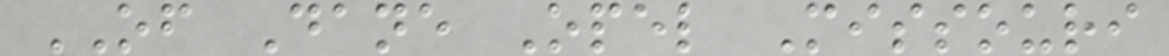OF Dane Opel Missouri
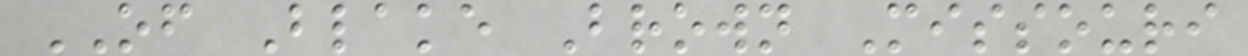OF Blake Brown Missouri
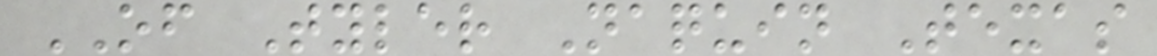OF Tyler Naquin Texas
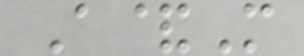A&M
